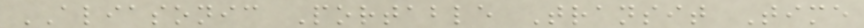ALIASONIC Portable Transit Time
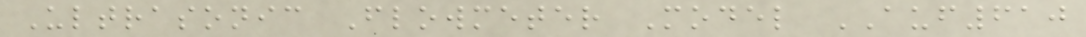Ultrasonic Flowmeter Model AUF610
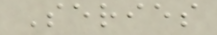Series
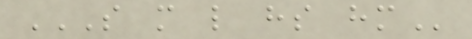S M L HS HM
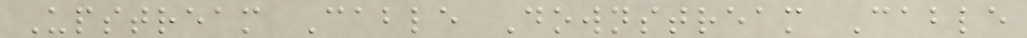Upstream Cable Downstream Cable
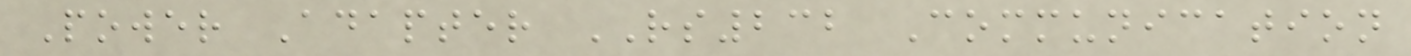Power Adapter RS232 Communication
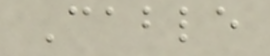Cable
